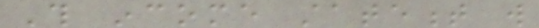This income statement will
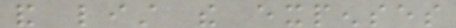and list the expenses
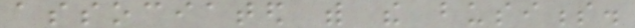associated with the business.
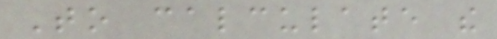To calculate the
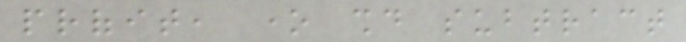profit, one should subtract
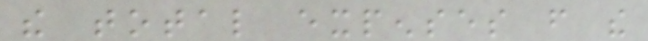the total expenses from the
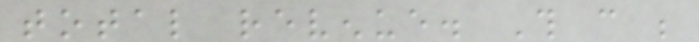total revenue. This can be
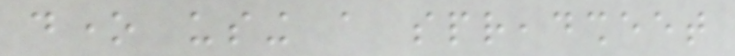done using a spreadsheet
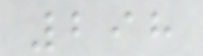298
